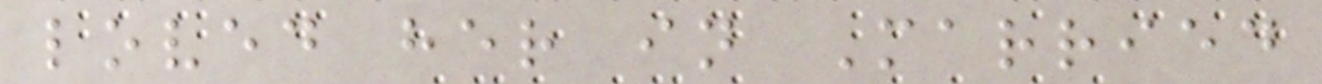loved her in Married
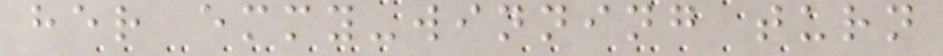her emmy-winning turn
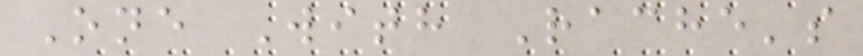One With Rache's
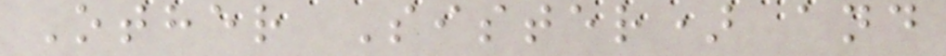Other Sister) and
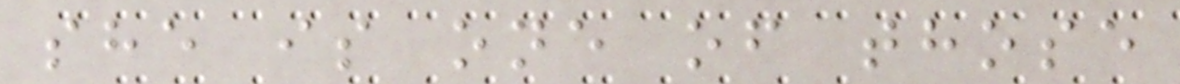she is one of those
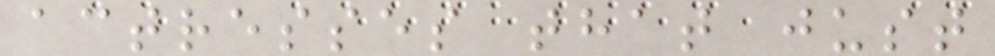actresses that just
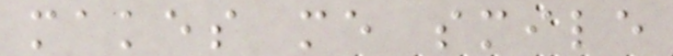makes me smile
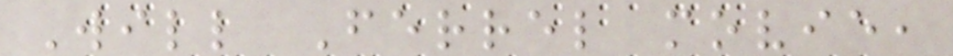Will Ferrel movie,
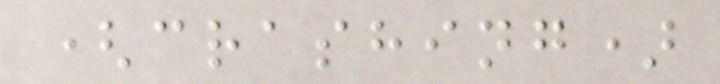(crashing)
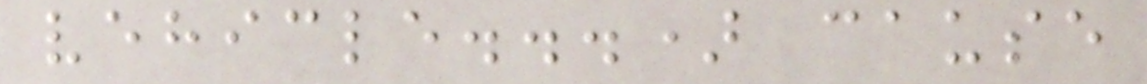vehicle...) cause
